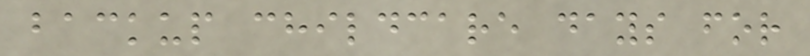backup childcare days for
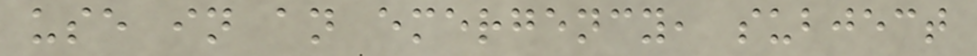use in an emergency, subject
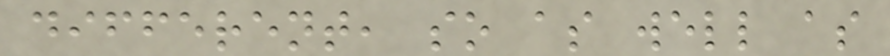different, so as well as
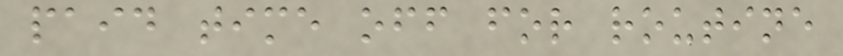paid time off for routine
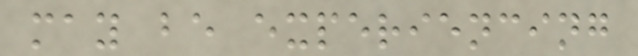may be experiencing
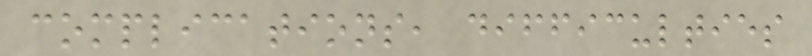complications, difficulties
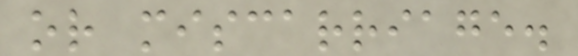or miscarriage.
